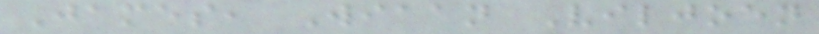James, Wiaan Viljoen
